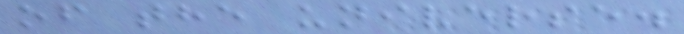of the universe.
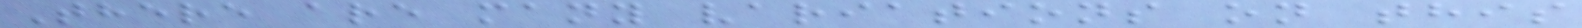There are many variations on this
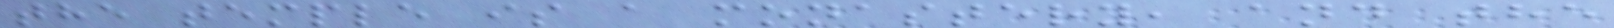the temple is a monastery, and the
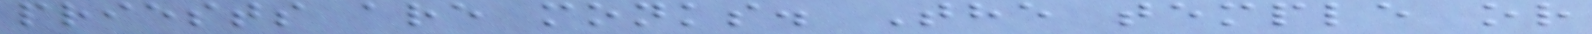priests are monks. The temple or
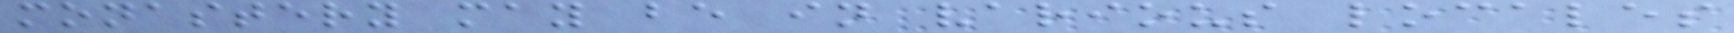monastery may be in various locales
